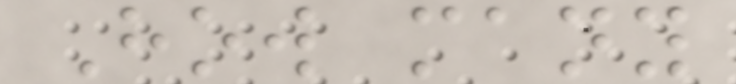How many
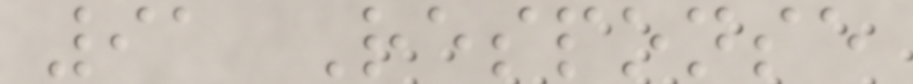91 Response
